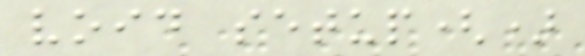void setup()
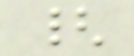{
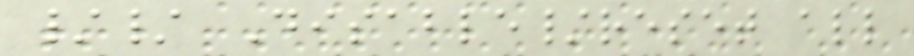// Disable/reset all
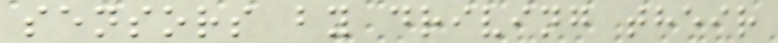sensors by driving their
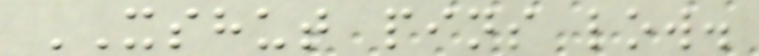XSHUT pins low.
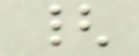{
